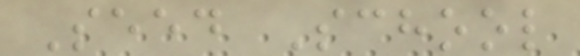Seed School
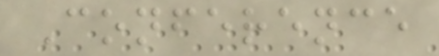Conference
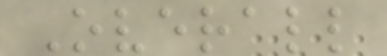Overall
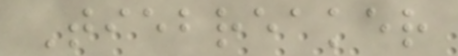Tiebreaker
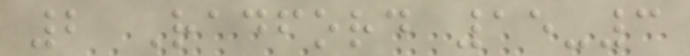2 Radford 15-3
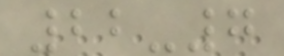22-7
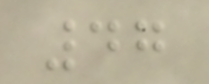47
